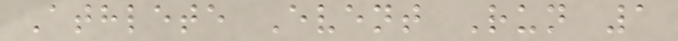Athlete Event Run 1
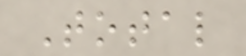Total
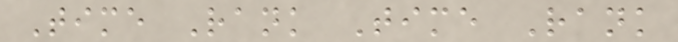Time Rank Time Rank
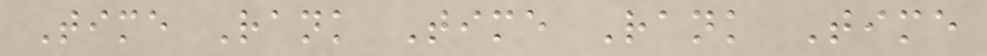Time Rank Time Rank Time
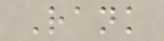Rank
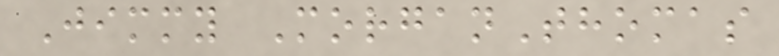Jimmy MorganThomas
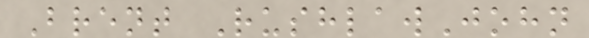Brent RushlawJohn
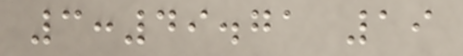3:49.71 19
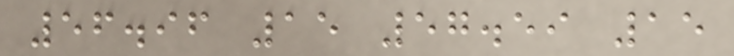56.96 15 57.59 15
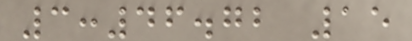3:46.72 15
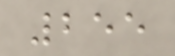255
